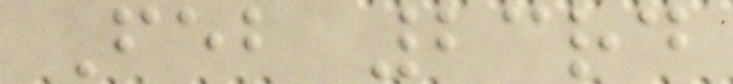Feb 23rd
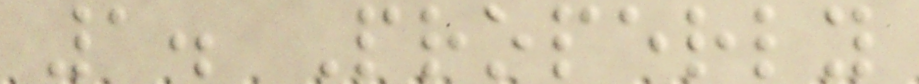1. Properly
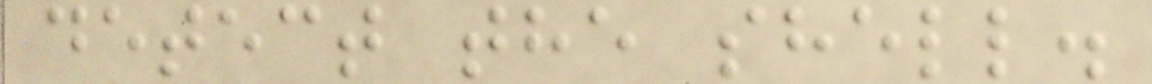detect the shell.
